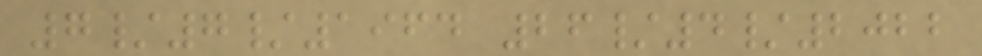7/7/1964 26/4/2022
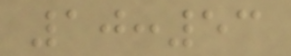10:53
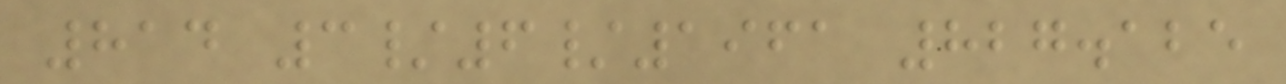814 3/6/1961 827.125
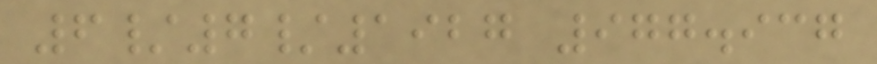6/7/1927 977.937
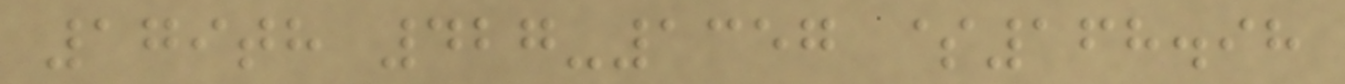179th 427-1357 $168.98
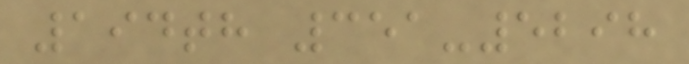194th 351-5298
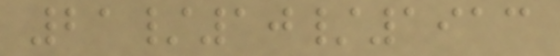21/10/1913
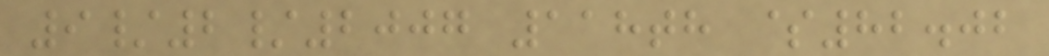9/2/2007 118th $82.02
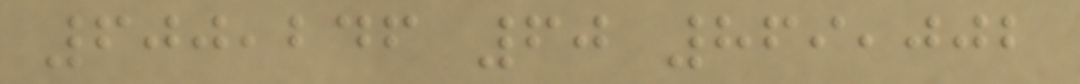600,246 60 869,002
